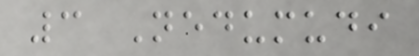3 Nedumudi
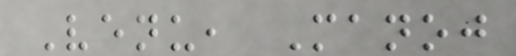Venu, Manoj
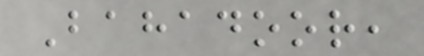Bahadoor,
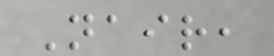Nair,
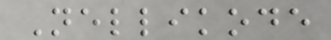Nellikode
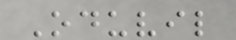Oduvil
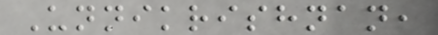Unnikrishnan,
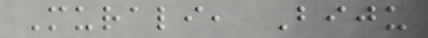Murali, Biju
